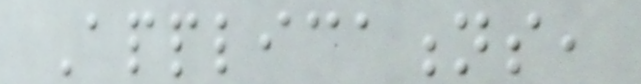Applications,
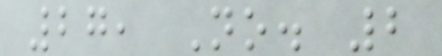27, No. 2
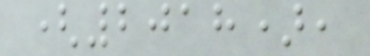(2018),
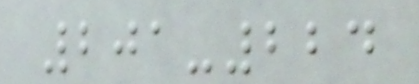201-224
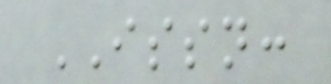ISSN:
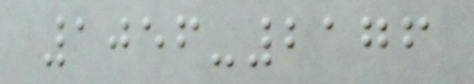1056-2176
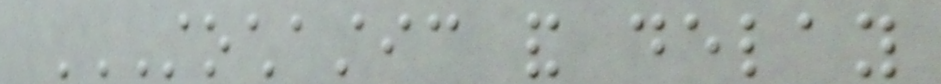STOCHASTIC AND DELAY
